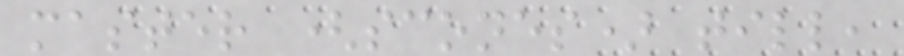master (scones) till,
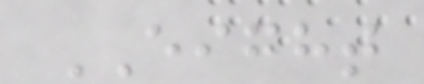EIGHT
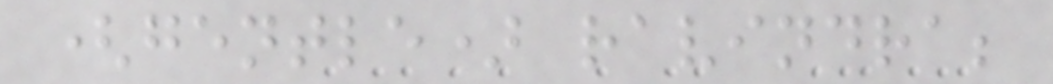(gentle) ravindra;
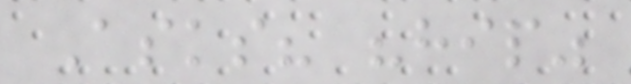Asks? "hip"
